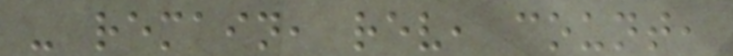- remain, rev, count,
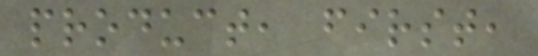product, first,
